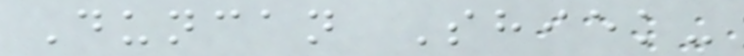Duncan Shiek-
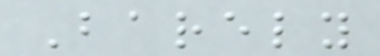Barely
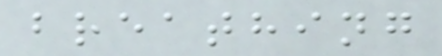breathing
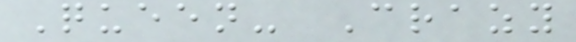Queen- Crazy
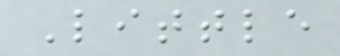Little
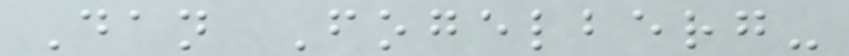Dan Fogelberg-
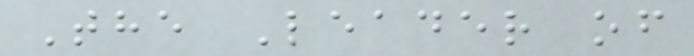The Leader of
